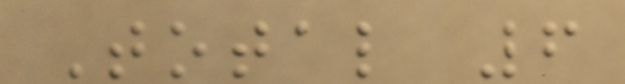Total 6
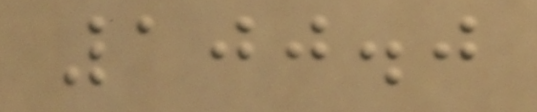100.0
